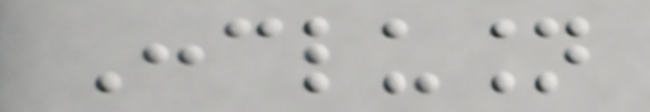Conclusion
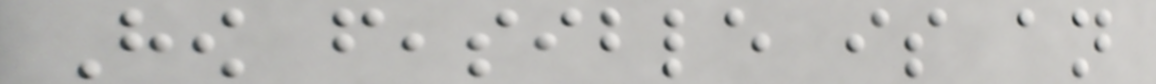How feasible is an
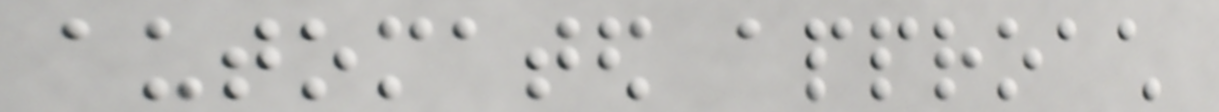automated approach
